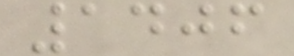1406
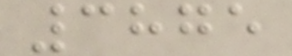3875
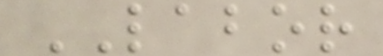LABOR
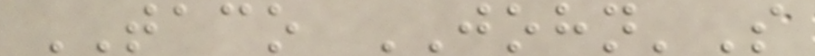TACO JOHN'S
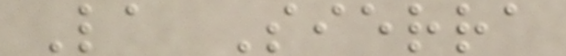La Sierra
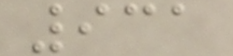931
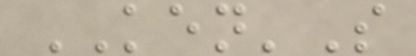KEN'S
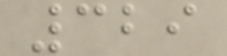329
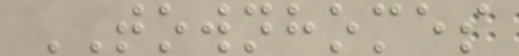TOWNHOMES
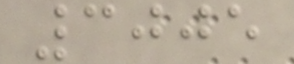3005
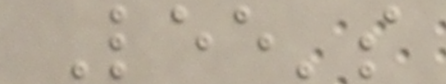Lee's
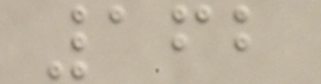162
